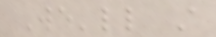We'll still
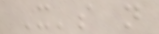It's not
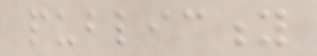publicity
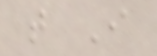that I
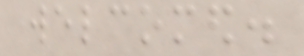welcomed.
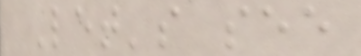Let's see
